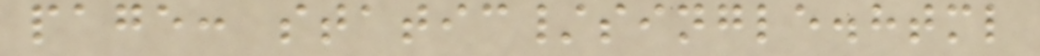page: static/single.html
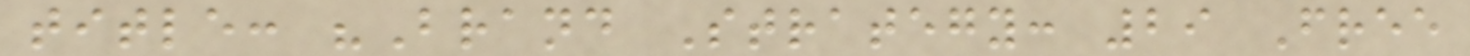title: "Brand Strategy: 29 Free
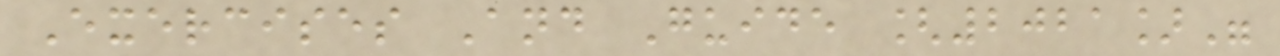Exercises And Guide [2021]"
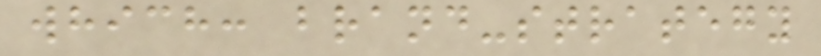which: brand-strategy
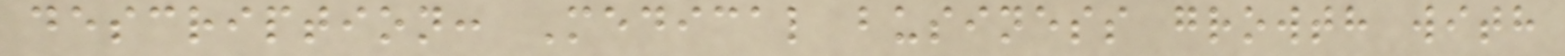description: Medical business growth with
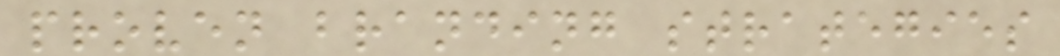proven branding strategies
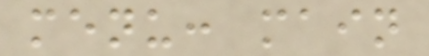menu: main
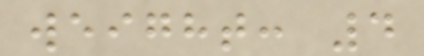weight: 4
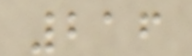216
